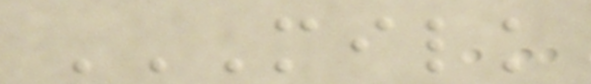MILK
